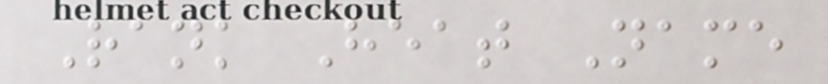Rank Heat Name
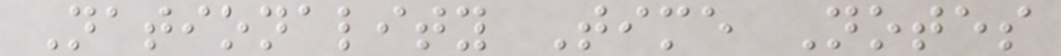Nationality Time Notes
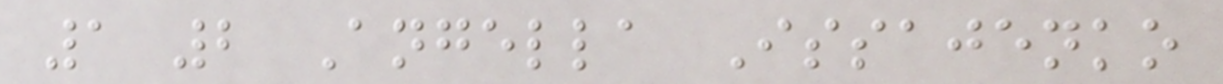1 2 Angella Issajenko
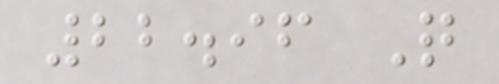22.96 Q
